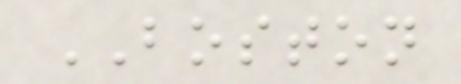BOSTON
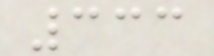333
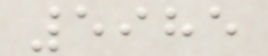5985
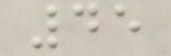45
